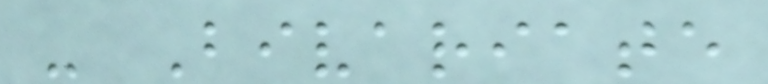- Bivariate
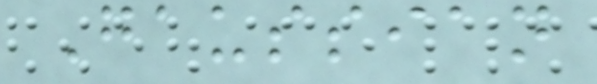Gaussian
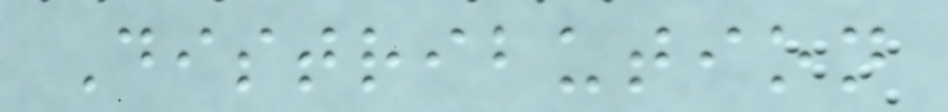Distribution
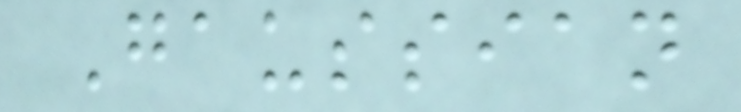Gaussian
